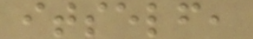itself,
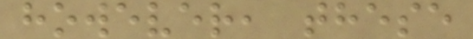however, these
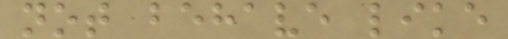not behave like
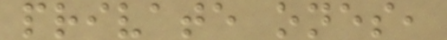private ones,
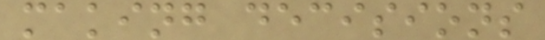making decisions
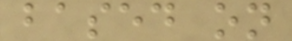based on
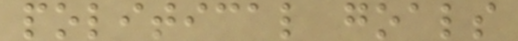political goals
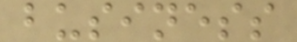business
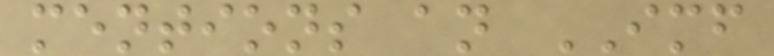mentions an IMF
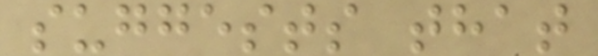suggests that
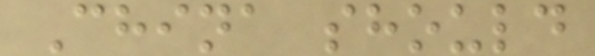China should
